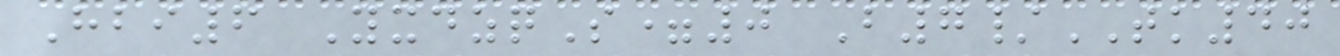Hbi6 YxdzqS=0 B7/TK40
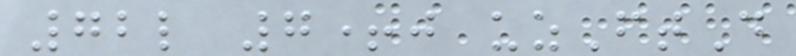72l 7+j uzFtD
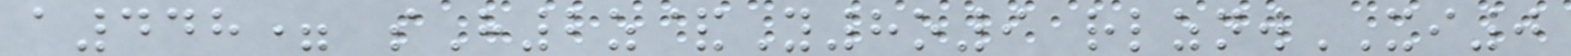a448= sH2z&Y8o9 rlznwXI0
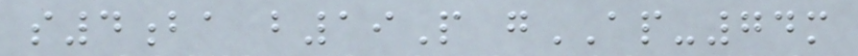s4ba b19P gAP-74m
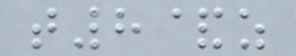t8&z
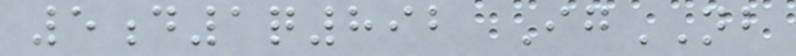5d1q892 IgNB
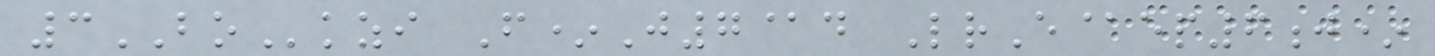3BOkzi F*J7@d LrE@ep6j*
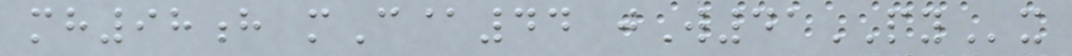mh98h mC@44 jW41PYx
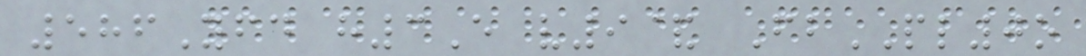586Yfd h3E v9& FbPL0o
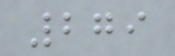279
